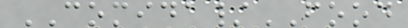COMIDA/FOOD
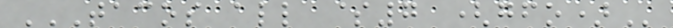TACOS ALL $7 (GFO)
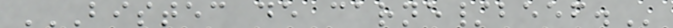BISTEC DE CARNE/BEEF.
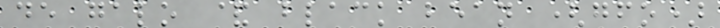de galo & black bean (gfo)
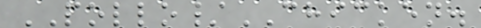POLLO/CHICKEN.
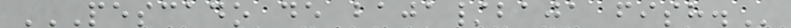PESCADO DE BAJA/BAJA FISH.
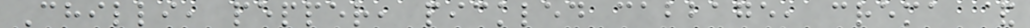Chilli, pepper, pickled cabbage, crema &
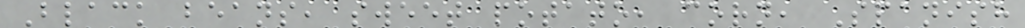Black beans, sweet potato, corn, Spanish
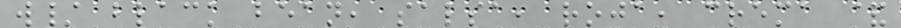w/ black bean, salsa, roja, crema &
